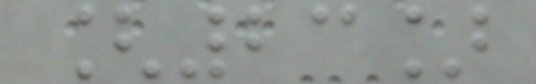[23]
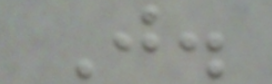J.
